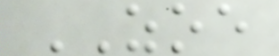ZOE
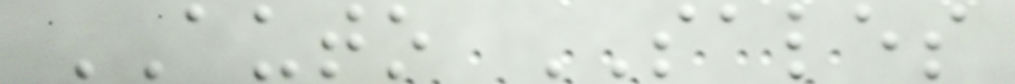AUTO SALES
